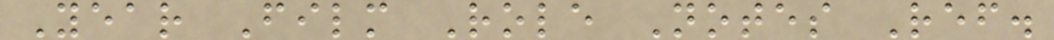Year Film Role Notes Ref.
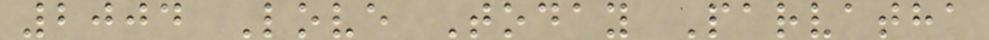2004 Love Today Parvatha
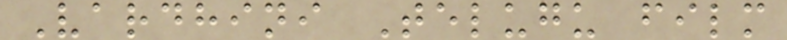Vardhini Telugu film
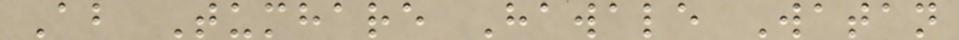Ab Tumhare Hawale Watan
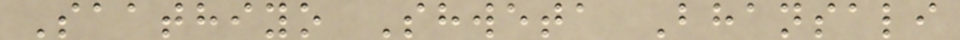Saathiyo Shweta Bhansali
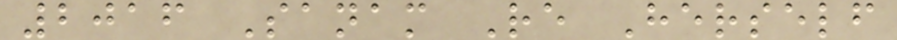2016 Sanam Re Herself
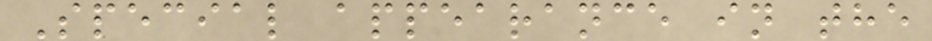Special appearance in the
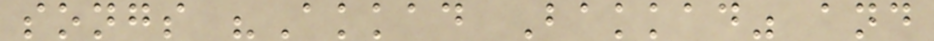songs "Akkad Bakkad" and
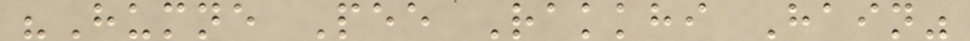"Humne Pee Rakkhi Hain"
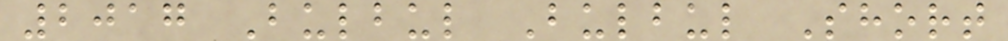2017 Bulbul Bulbul Short
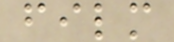film
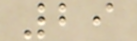29
